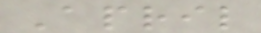April
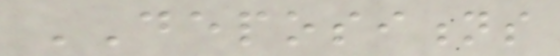DEPOSITIONS
